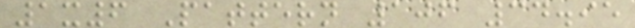1x6 Pattern 106 34.95
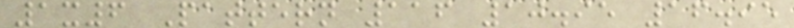1x6 Pattern 116 10.95 16.95
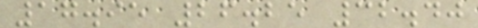17.95 26.25 32.40
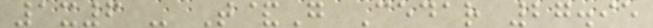1x6 - T&G Cedar 27.95
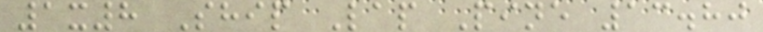1x8 Ship Lap Pine 13.80
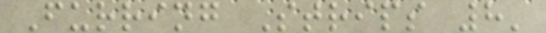Furring Strips 8'
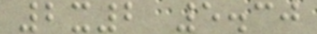2x2 5.30
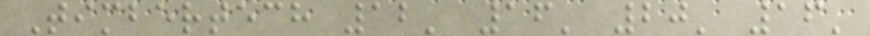Timbertech 12' 16' 20' 16'
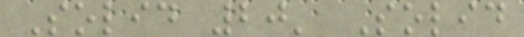Solid 20' Solid
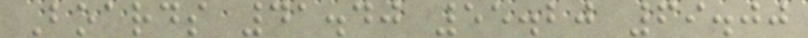Boards 41.40 55.20 69.00
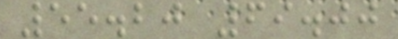55.20 69.00
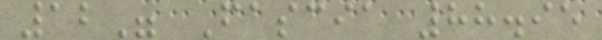12" Fascia 88.95
